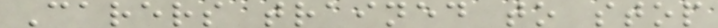Carers trained to stop
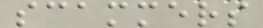scammers
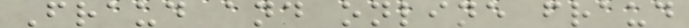Fraud and online fraud
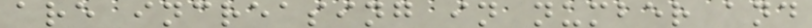are increasing in number and
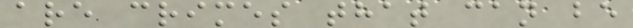are crimes that can be
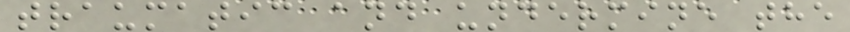traumatic and undermine the
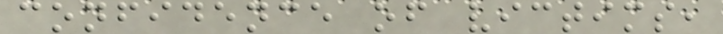confidence of victims,
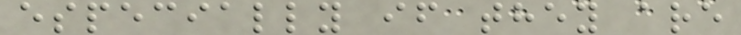especially if they are
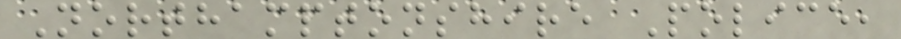Northamptonshire Police,
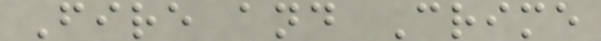Fire and Crime
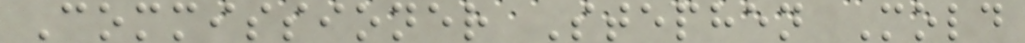Commissioner Stephen Mold
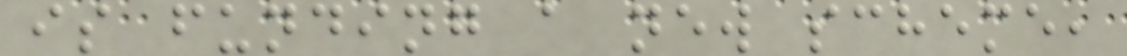is funding a new scheme,
